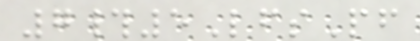7#5LfsPf
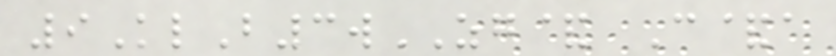9KlB3wZG& C&a
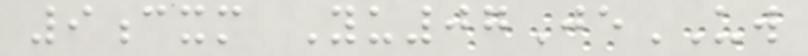9cxm Yu07JeUW
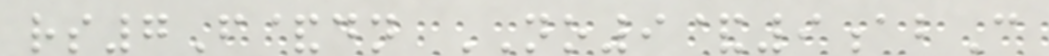rs7F&dn NO9&9abC
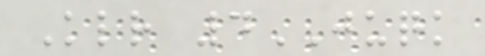Klr 4JUQK
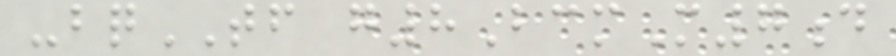-bqTF g8BcmM7d
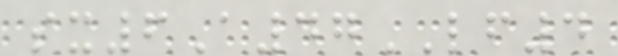sx6A47LF4
